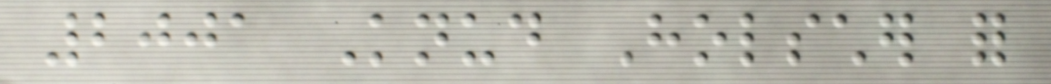2001 Knud Holscher for
